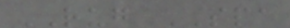RUG SPA
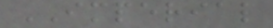IMPERIAL
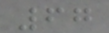67
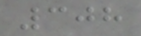308
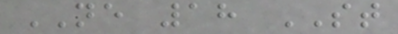NE 18 ST
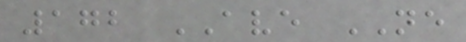172 AVE NE
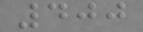400
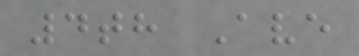4th Ave
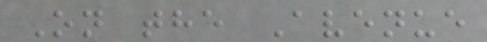On the Avenue
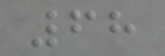68
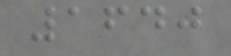1640
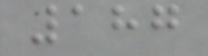187
